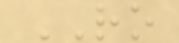RO
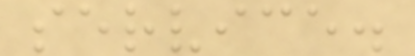service.
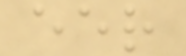eer
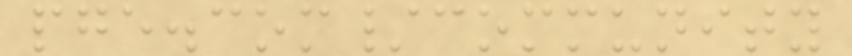pge.com/community
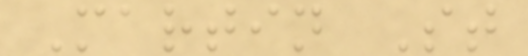Martin St
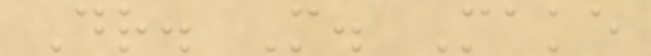Dr. M. Make
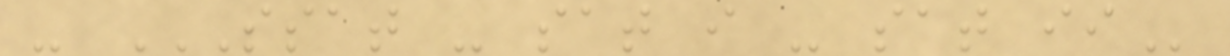- SSAT - SAT I - SAT II
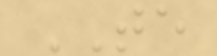TE
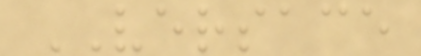VERSACE
